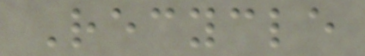Recycle
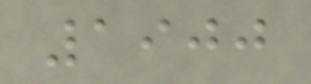1900
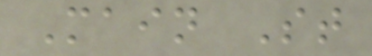Main St
